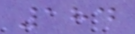184
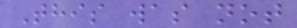This was not
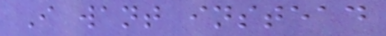I want instead
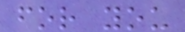for you
